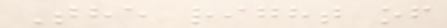The right of
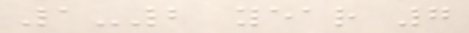1-2 year 7
